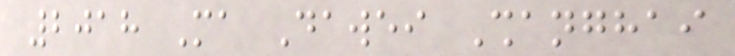2018 Ma Dawei Shanghai
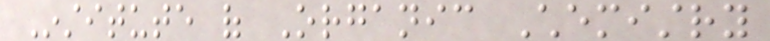Institute of Organic Chemistry
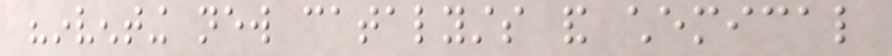"inventing new catalysts and chemical
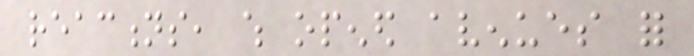reactions, which opened avenues for
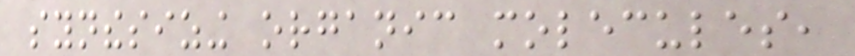synthesizing organic molecules,
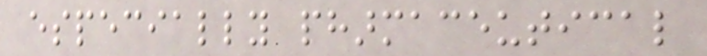especially pharmaceutical
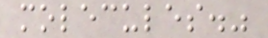molecules."
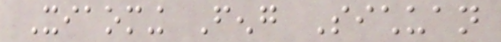Xiaoming Feng Sichuan
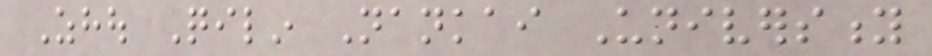Zhou Qilin Nankai University
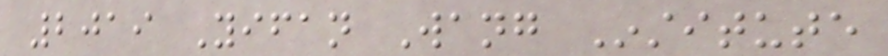2019 Yifan Wang Institute
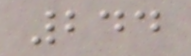244
